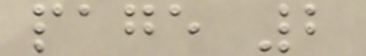page 2
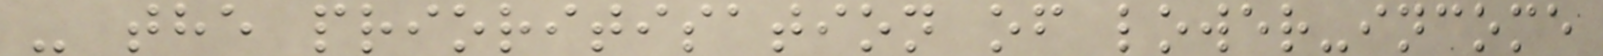- the prioritisation of lower-income
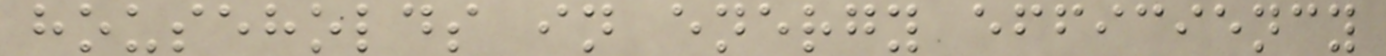households in energy efficiency
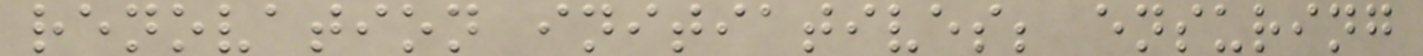renovation initiatives; ensuring
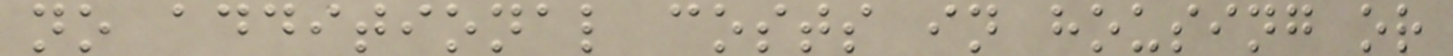no additional costs in housing or
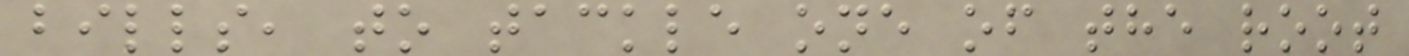bills, to tackle one of the root
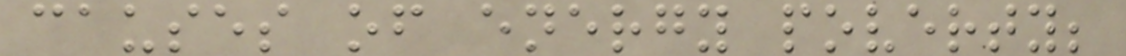causes of energy poverty;
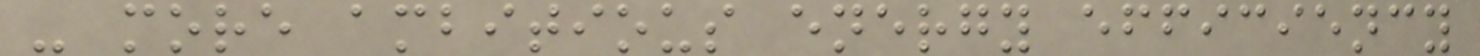- more ambitious energy efficiency
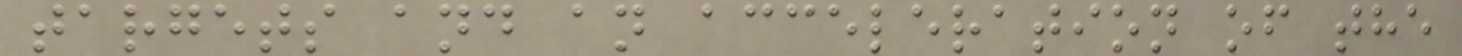targets and an acceleration of the
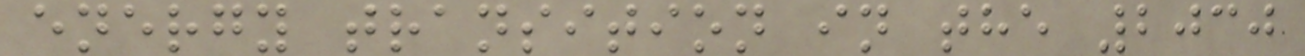energy transition in the 2030
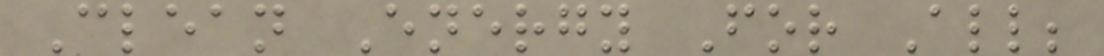Clean Energy For All;
